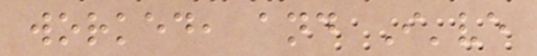worked, and I've
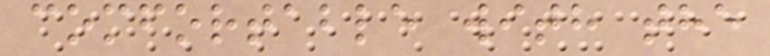comfortable with the
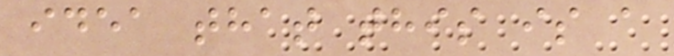idea that this is a
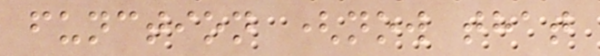function (now that
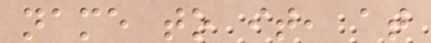name to it, at
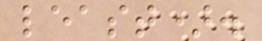least).
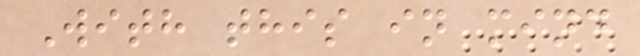With this in mind
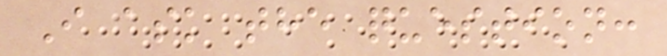I ask the question:
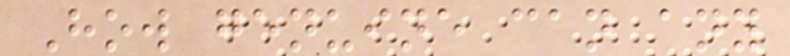How genuine can any
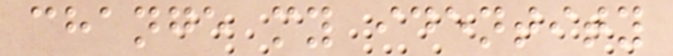change my identity
